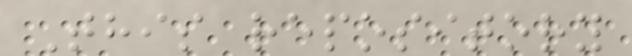This repository
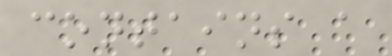contains a
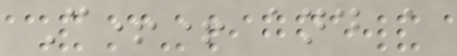C++ and a
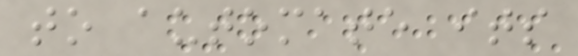to automate its
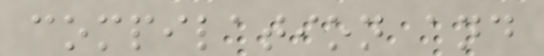compilation and
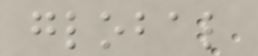global
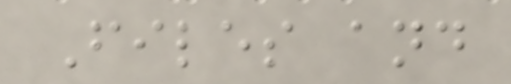Files and
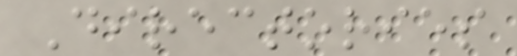Directories
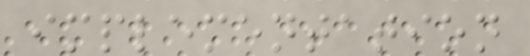implementation
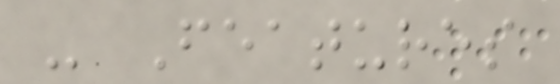- Features
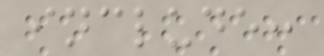include:
